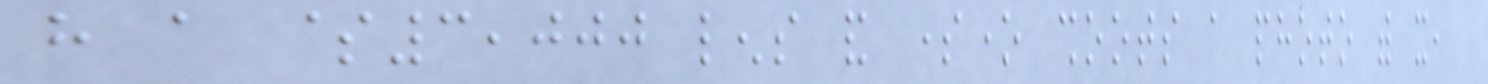have a $3,000 lens and someone shoots a photo with it,
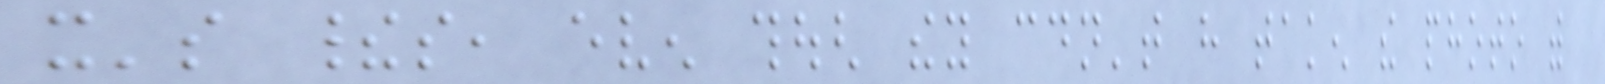it's theirs, even though they couldn't have taken the photo with
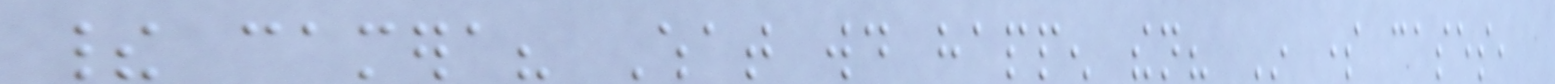their camera? What would happen then? In some cases,
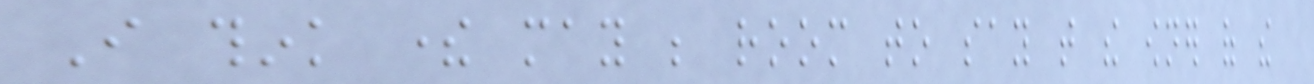I think there may be room to say that the owner of the
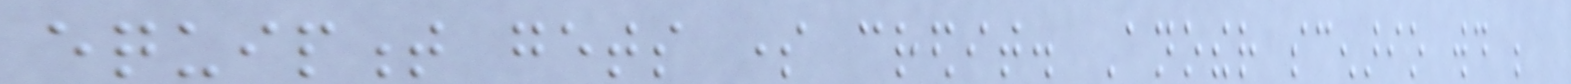equipment gets some credit. Another scenario would be
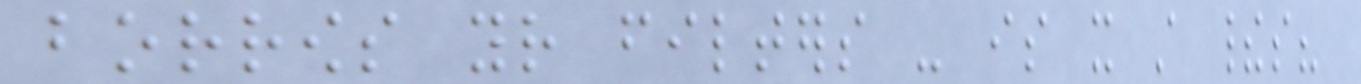borrows your filters - is it still theirs?
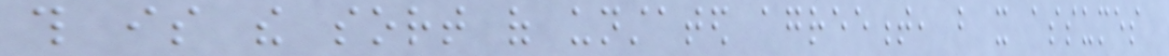this is the sort of unstated agreement, but it assumes
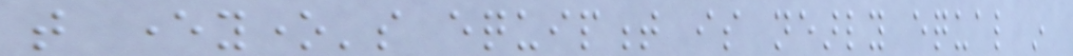that everyone's equipment is nearly equal in
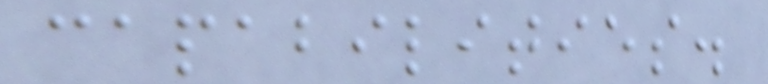capabilities.
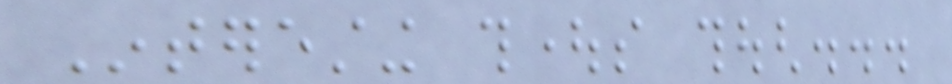Interesting thoughts though...
